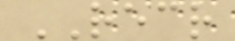RECR
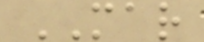MAR
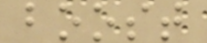boost
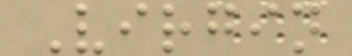Virgin
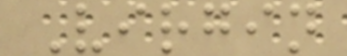Virgin
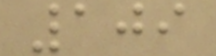109
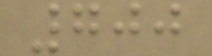700
